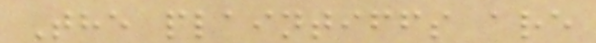The plaintiffs are
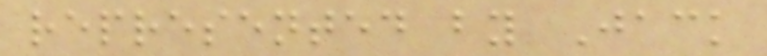represented by Jack
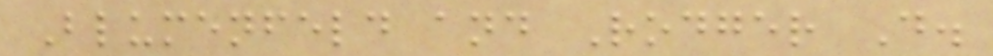Blumenfeld and Rodger D.
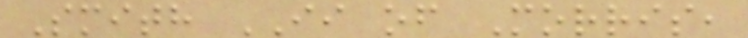Smith II of Morris,
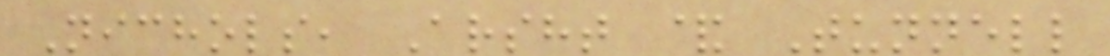Nichols, Arsht & Tunnell
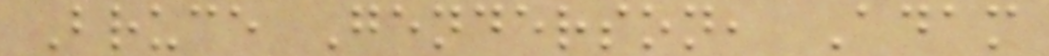Bruce Genderson, Adam
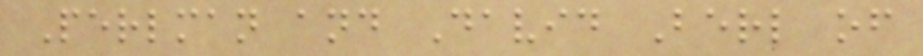Perlman and David Berl of
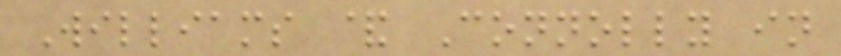Williams & Connolly in
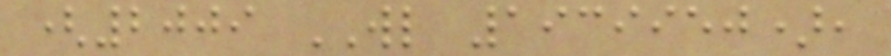(2009 WL 1939950),
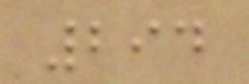294
